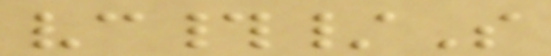vc#/S
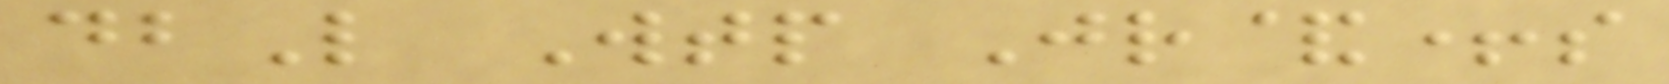dbL Wtp Jr&+s
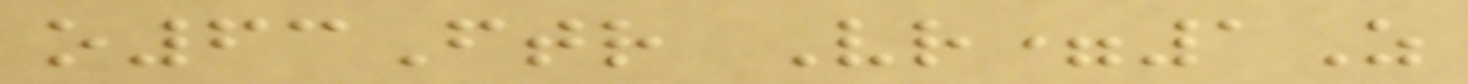o63Ftr Vr=1Z
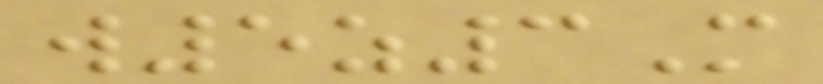w5z3M
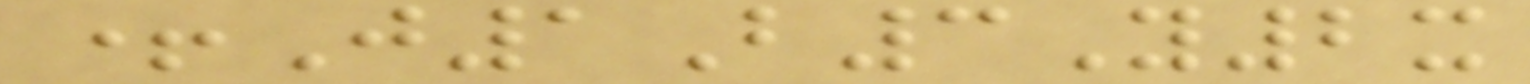+J1B3Y2x
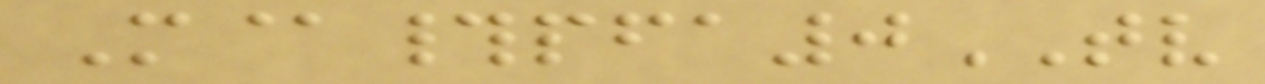M@#pfa0TV
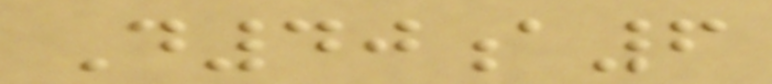D40a6
